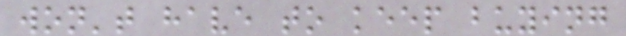won't have to keep buying
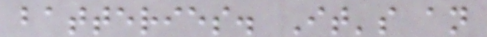batteries. It's an
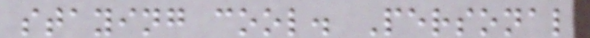staying cool. Personal
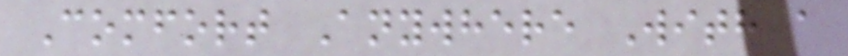Comfort Anywhere With a
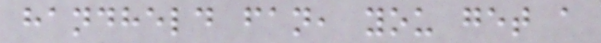handheld fan, you get a
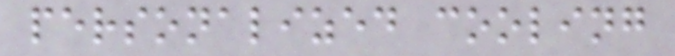personalized cooling
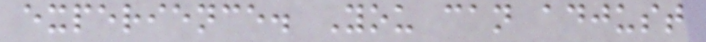experience. You can adjust
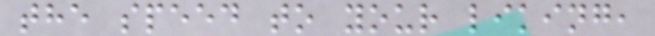the speed to your liking,
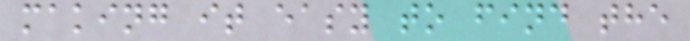making it easy to find the
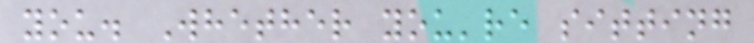you. Whether you're sitting
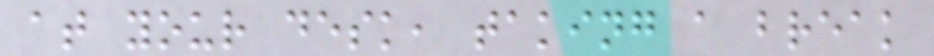at your desk, taking a break
